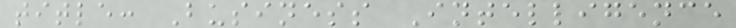title: Business Intelligence
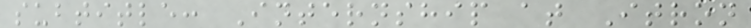subtitle: Internship at Itron
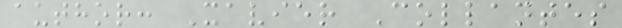author: Xavier Collantes
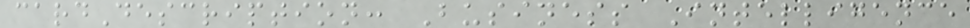cardDescription: Business Intelligence
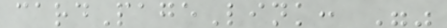cardPageLink: ""
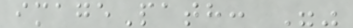imagePath: ""
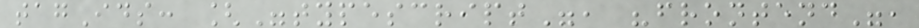tagIds: ["typescript", "frontend",
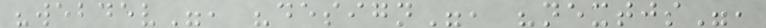"webdev", "design", "nextjs",
